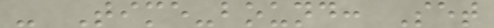- Time-bound: Set
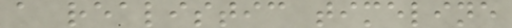a realistic timeline
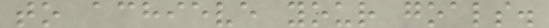to achieve your goals.
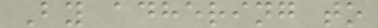By adhering to
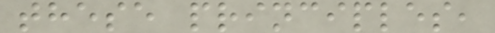these principles,
